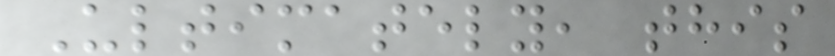Ultimately, this
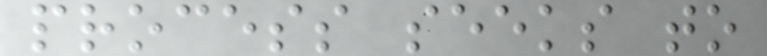process seeks to
